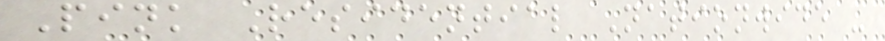Pink Residential Nationwide -
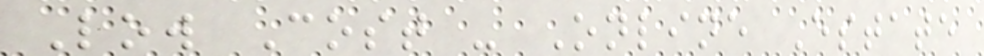Low Cost - Online Estate
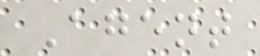Agent
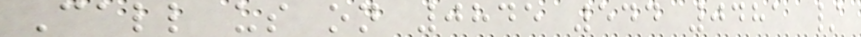Call us on 0845 544 0481 /
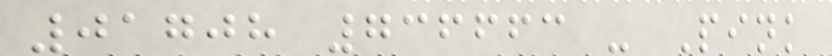01708 736663 - Pink
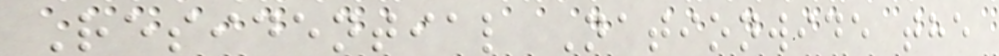Residential Nationwide the
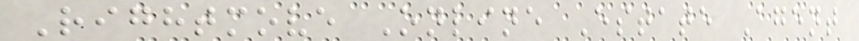Rightmove Online Estate Agent
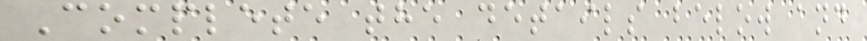Complete the details below and
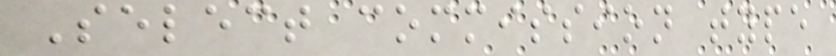Select commission type
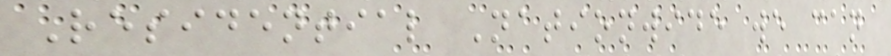Residential Nationwide we can
